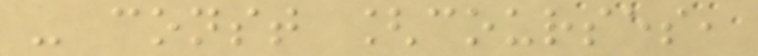- const [courses,
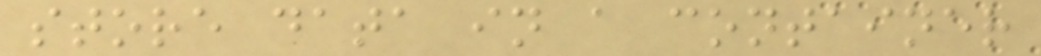store data in a container
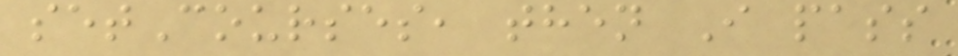setCourses, then I pass
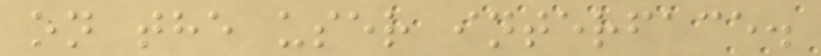on the user interface.
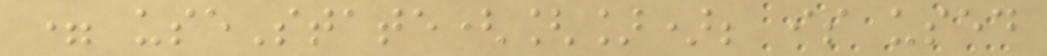= useState([]); is used
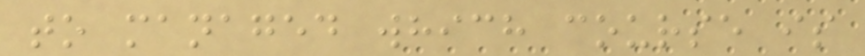to managed which course is
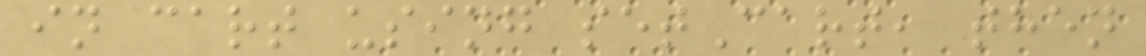in cart using setCart, then
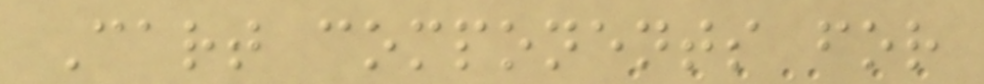Cart components for
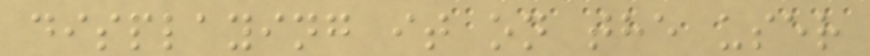displaying it on the user
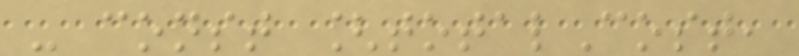- const [totalCost,
